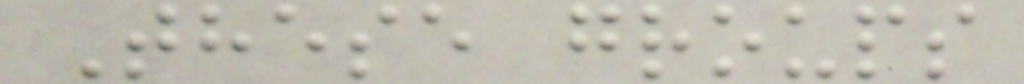These groups
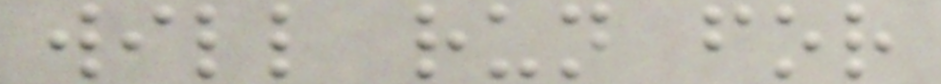will run for
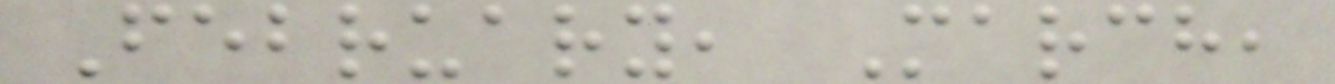February, March,
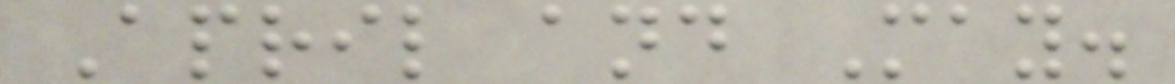April and May.
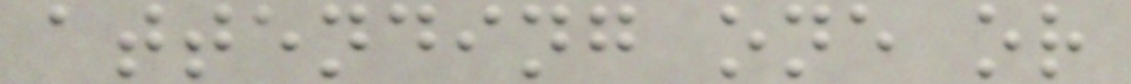attending one or
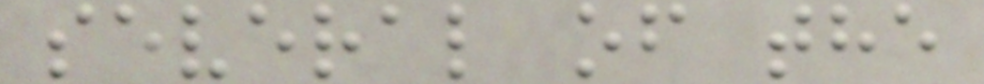several of the
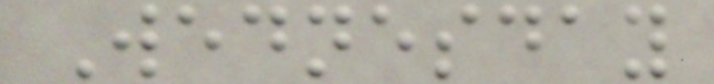Wednesday
